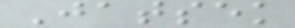Jatsek
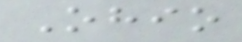Ohio
